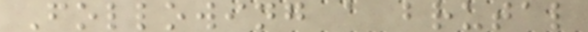Following a brutal
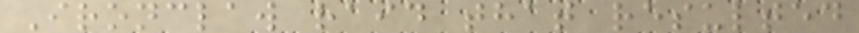Ironclaw raid that resulted
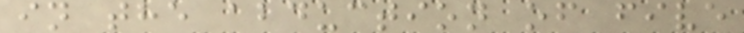in the abduction of five
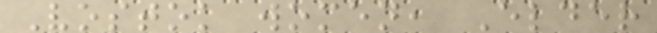Vostok women, Elder
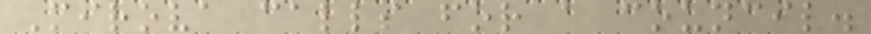Mirova calls for a council.
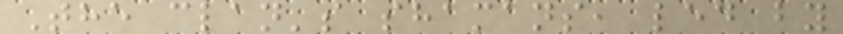The clan's shamans, led by
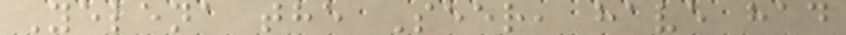Yelena the Seer, have had
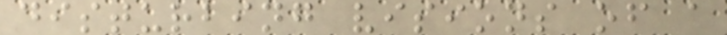disturbing visions of a
